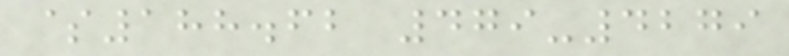$188.62 479-4279
